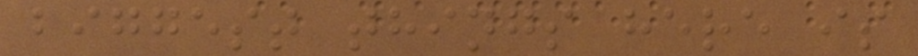biggest things here is
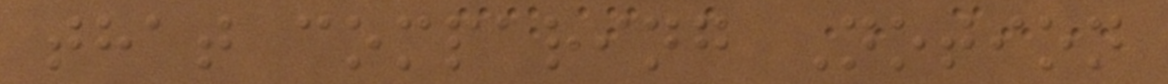that comparing Notion
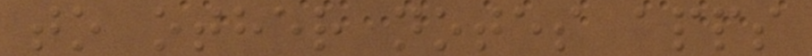to other notes apps
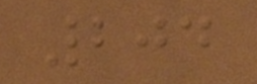204
